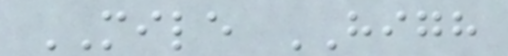MILE HIGH
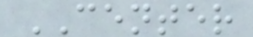CENTER
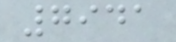7941
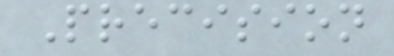Precision
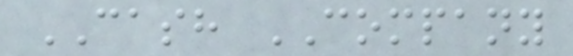CASH COMPANY
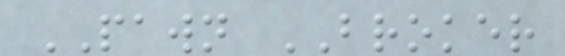PAWN BROKER
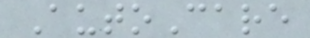AutoCare
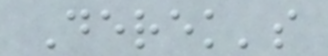Derek's
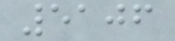5106
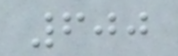600
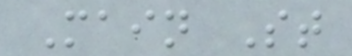Main St
